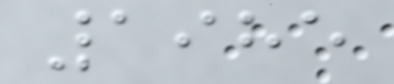1985
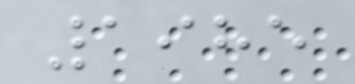1985
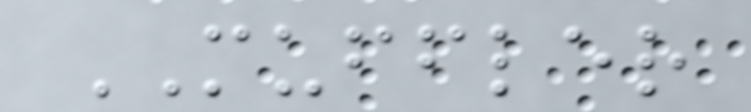MUFFLER
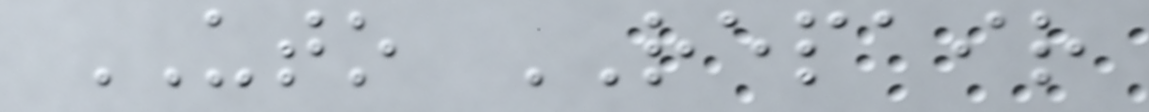UTO REPAIR
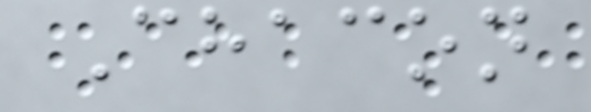Chacon
